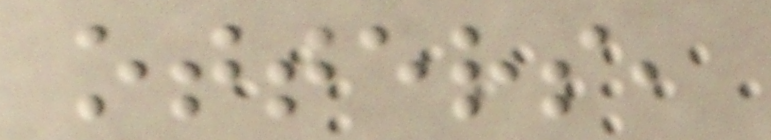otters,
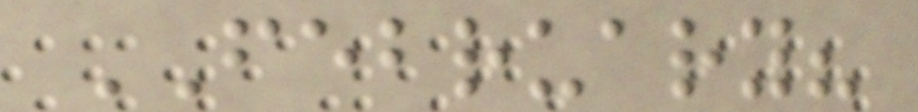FEBRUARY?
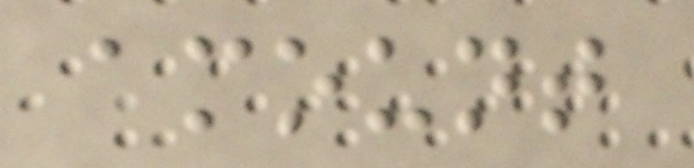amount
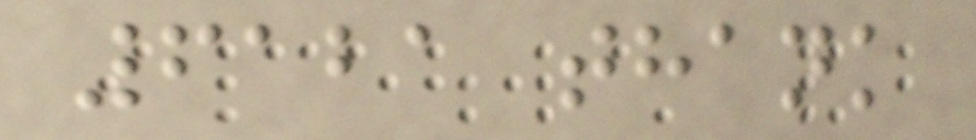6121 thank
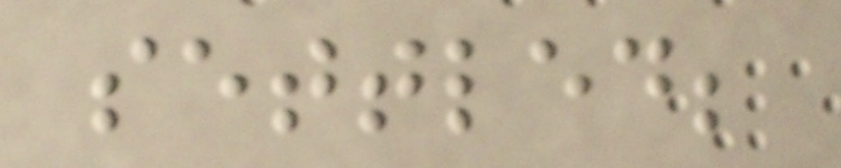settled;
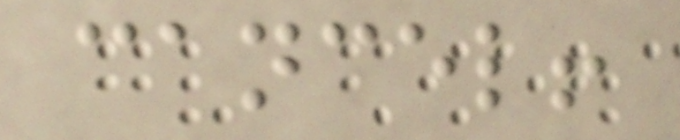cancel!
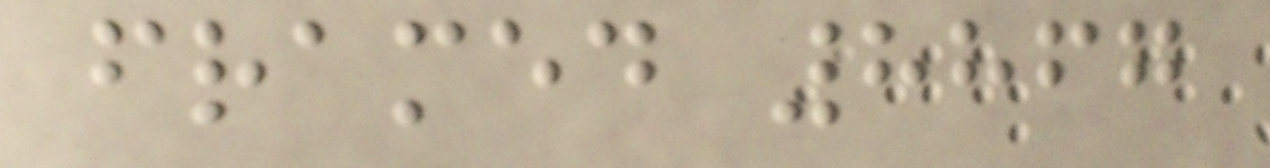framed 8867
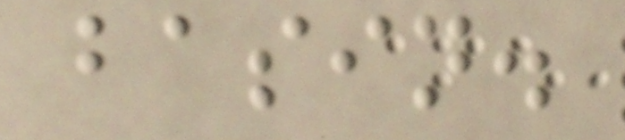basin.
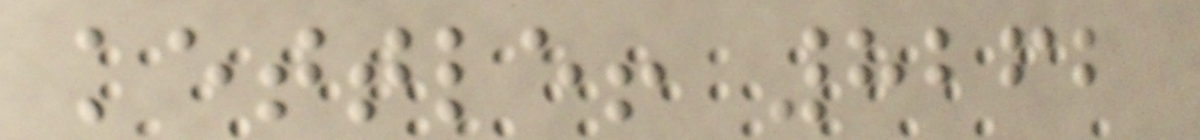kettle! 8262
